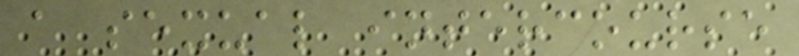a sexual intercourse
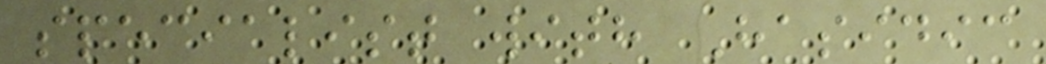specialist with Hasidic
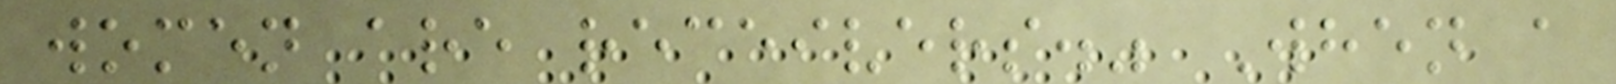women are receivers." When a
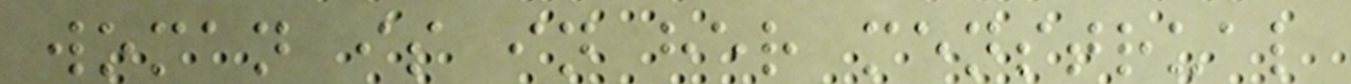woman is in her menstrual
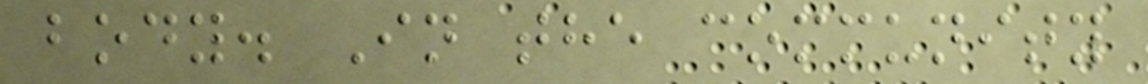body. In the community
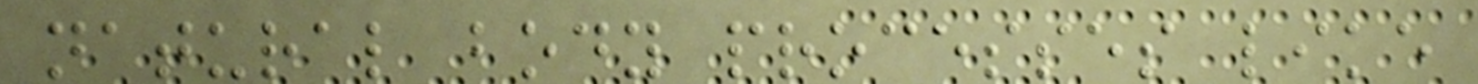natural body processes like
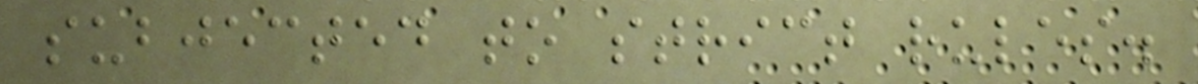subjected to strict rules.
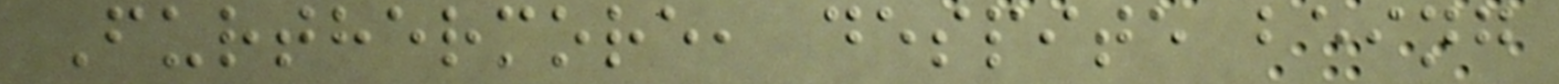Furthermore, despite being
